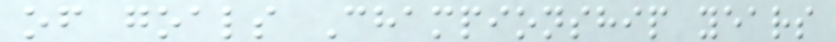of goals Championship years
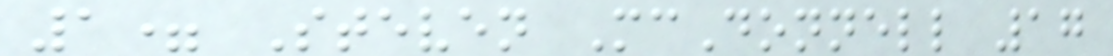1= Steven McDonnell 17
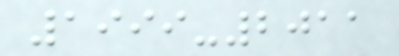1999-2011
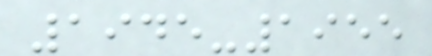1945-1955
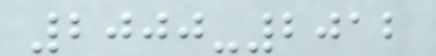2000-2012
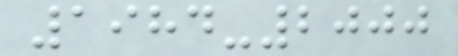1984-2000
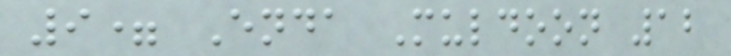9= Enda Muldoon 12
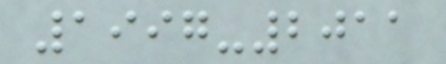1997-2011
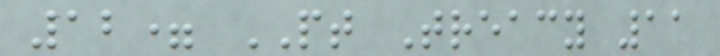12= PT Treacy 11
